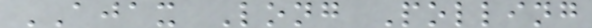AJAX Long Polling
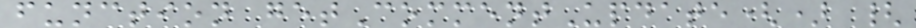function getCommentUpdate() {
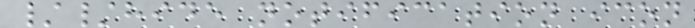//hide notification icon
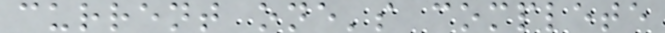current one's complete
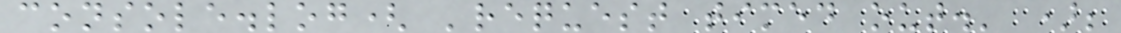console.log( 'request timed out.' );
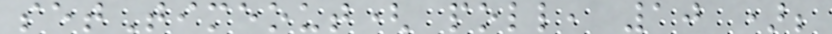setTimeout( poll, 10 );
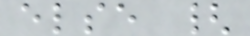else {
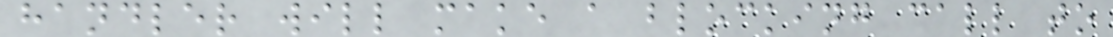handler will make a blocking call to
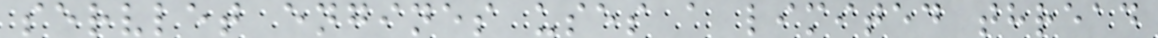servlet engines uses a limited thread
